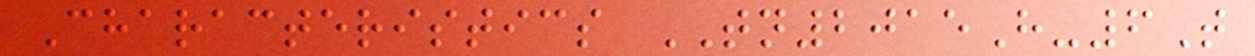Characteristics TN2015H-6T
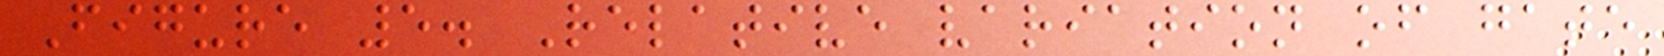Figure 5. Relative variation of gate
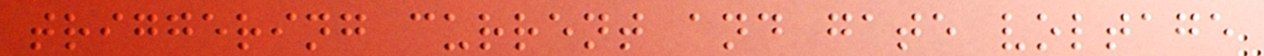triggering current and gate voltage
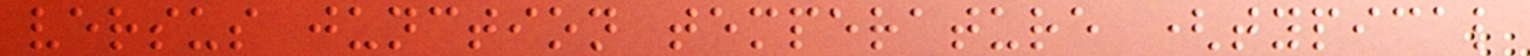versus junction temperature (typical
